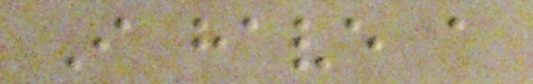I have a
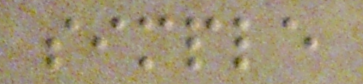simple
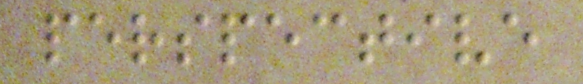perspective
